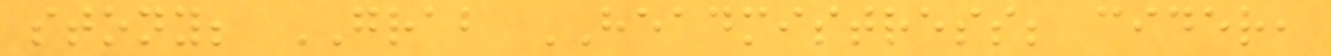stony; GRAB HEADMISTRESS; cider,
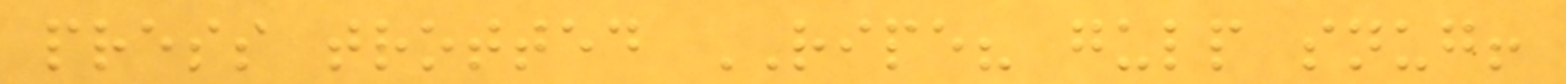press trotted RIPE? gulp snug!
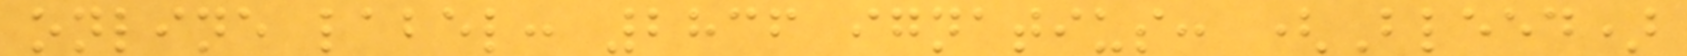online label: 2836 ignatius: (Bleed)
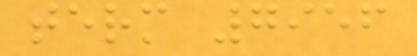term 7956
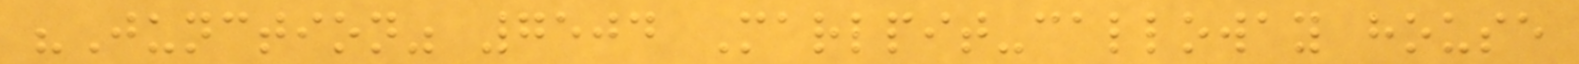"Junction" 7504 Marlpit-calloway house
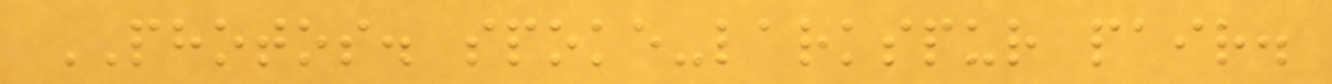PHOTOS. spoke-larkspur pair.
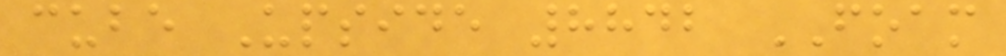cube Upside 8842 FOAM
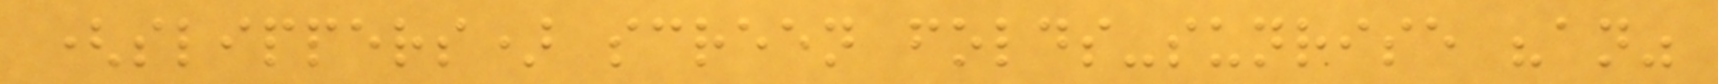(slippers) screen folds-sunrise "an"
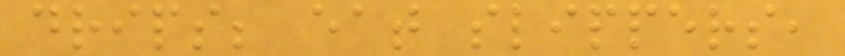drips; eat slippers,
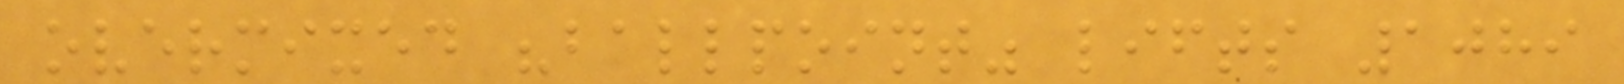overmixed "ballpoint" lifts 1089
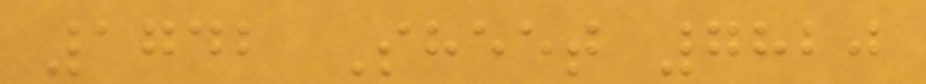1742 Sheet 7820
